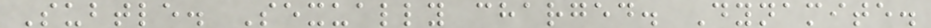Subtle. Sexually charged. Dynamite.
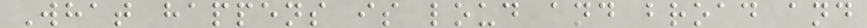What happens is loud and broad and
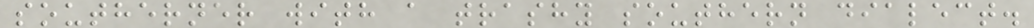southerner with a trashy southern dialect.
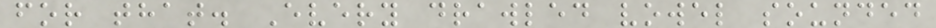for that. Every drawled vowel sounded
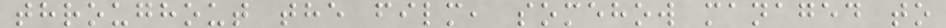throughout the film, somehow managed to
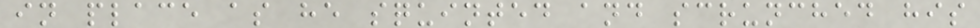in place as he squinted and scrunched his
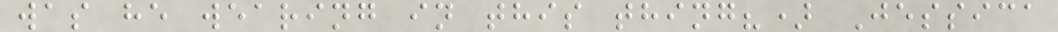was he wearing in this thing?) Jessica
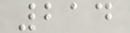214
